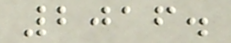2016.
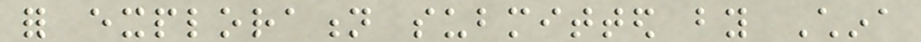for exploration submitted by China
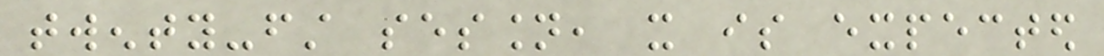twenty-first session, it is expected
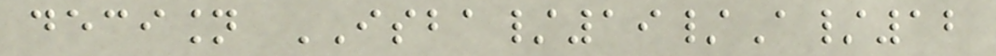decision ISBA/19/A/12
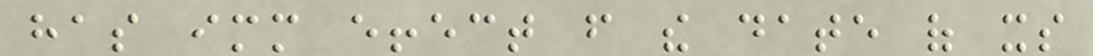has immediate effect from the date of its
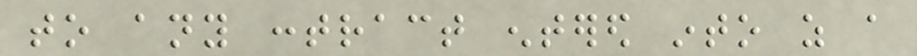to any contract entered into as a
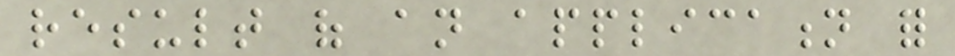result of an application for
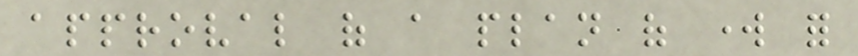approval of a plan of work for
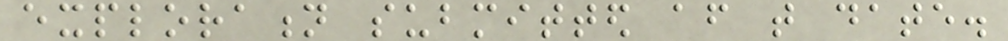exploration submitted after that date.
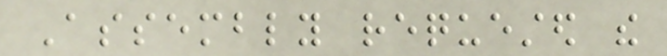Assembly requested the
